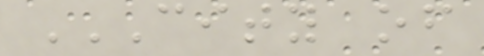CITY OF
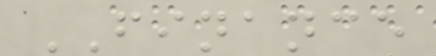FINANCE
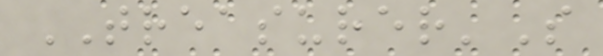TREASURER'S
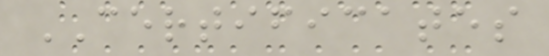CERTIFICATES
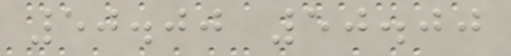50.00 50.00
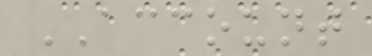ACCOUNT
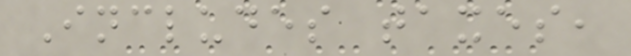Includes taxes,
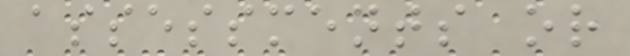assessments or
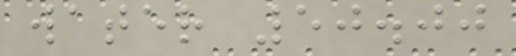water 50.00
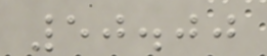50.00
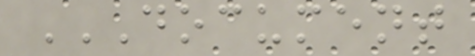DOCUMENT
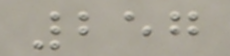257
